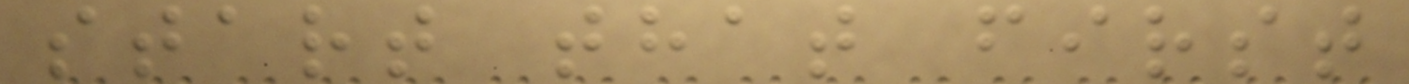start that first
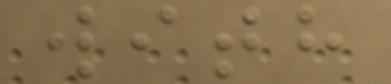with
